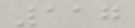117
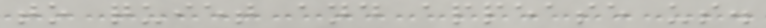to quiet and appease us.
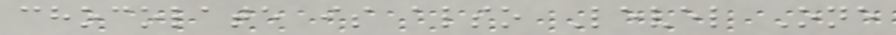chocolate is also Level One
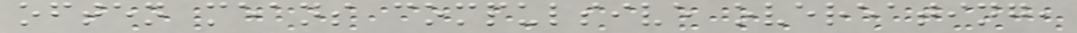often means compulsive overeating,
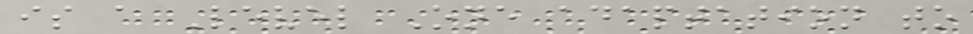is a Level One adaptation to
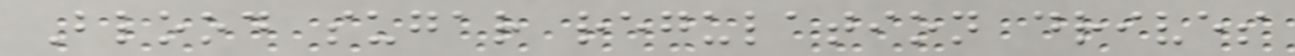Blood sugar regulation drives
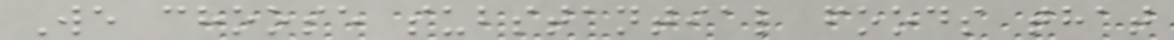We choose substantial foods that
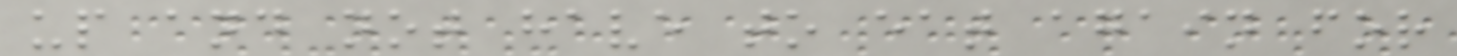up and not have to eat again for
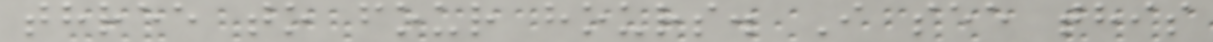three to four hours. I see this
